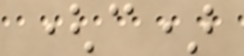(c)
